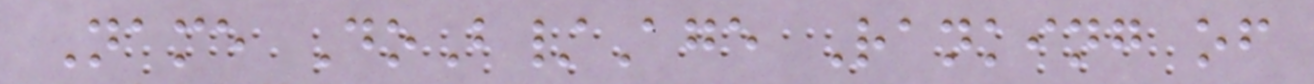Name DoB/Age Ranking of
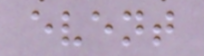event
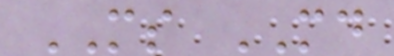MS MD
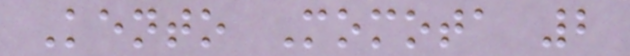Kento Momota 2
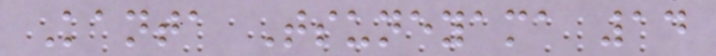Kanta Tsuneyama 14
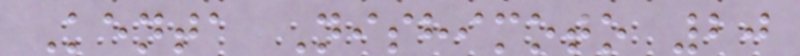Kenta Nishimoto 20
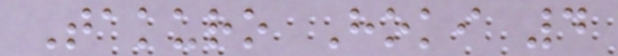Takuro Hoki 4
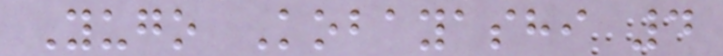Yugo Kobayashi 4
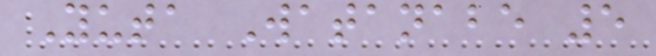Yuta Watanabe 5
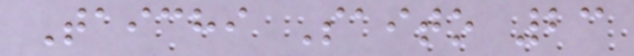Taichi Saito 23
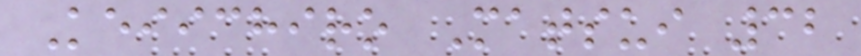Keiichiro Matsui 32
